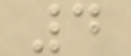4
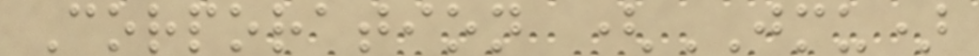Corporation (JMU)
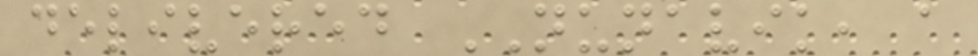delivered NUNAVIK, a
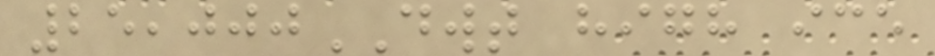25,000DWT high ice
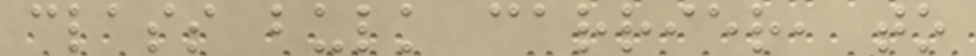class bulk carrier, to
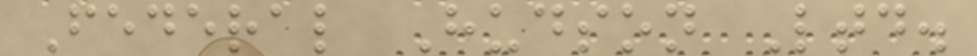Federal Hudson Ltd.
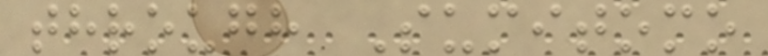through Sumitomo
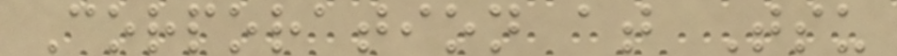Corporation at Tsu
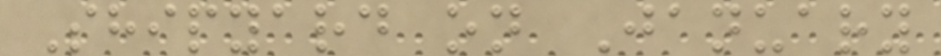Shipyard on January
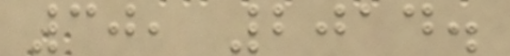30, 2014.
